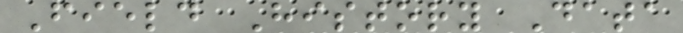Field History Data
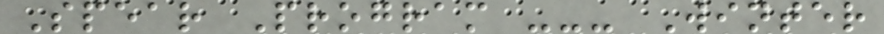Spear Program --- Winter
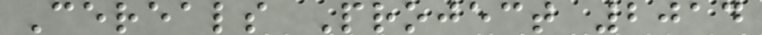Cereals Project 2014
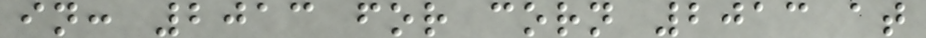in: 2013 for corn 2013 at
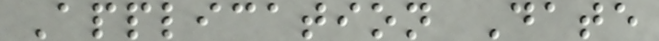Application Date
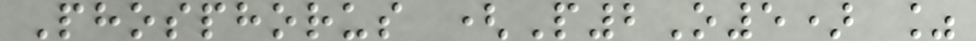Phosphorus (P2O5) %
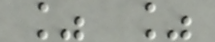% %
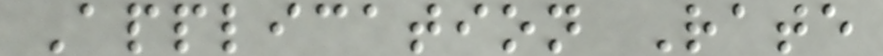Application Rate
